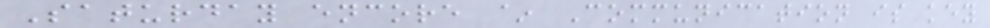Saturday encore ~ Communication is key
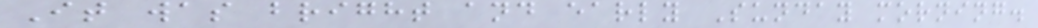It was bright and early Sunday morning.
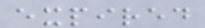expired
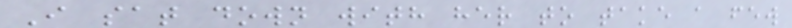I sat down with her to take a few
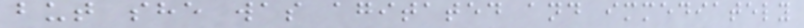but she was agitated and immediately
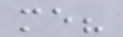me?
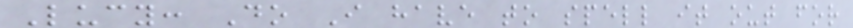Lucy: Do I have to spell it out for
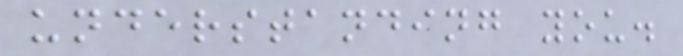understanding you.
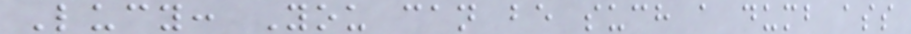Lucy: You can be such a dumb ass
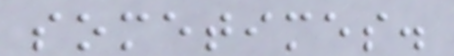sometimes.
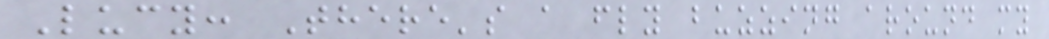Lucy: There's a fly buzzing around my
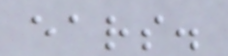ears.
